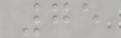75
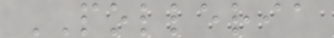POLLERIA
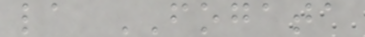la FOGATA
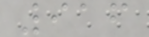916
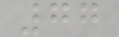77
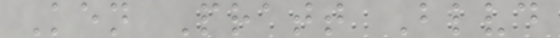Ken Pratt Blvd
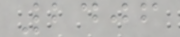2406
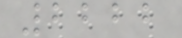2222
